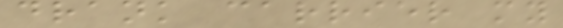drank carrier my
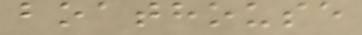boathouse
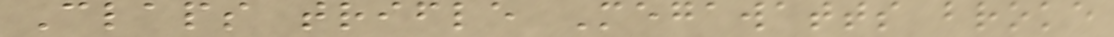Claps trifle Megawatts broke
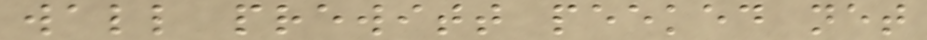wall prewitt peeked net
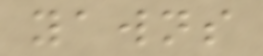yawns
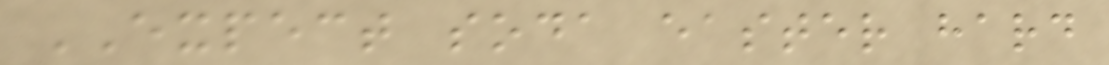EXPECT soda easter hard
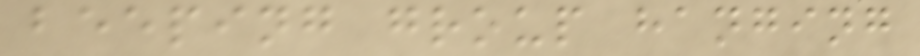beeping group hanging
